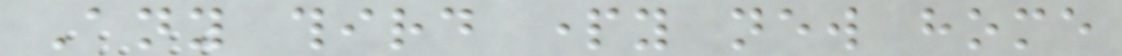Any third party new home
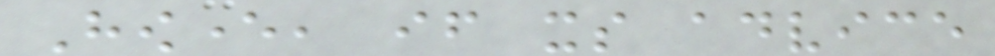However, if its advice
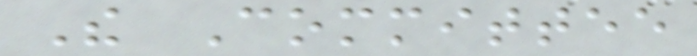The Committee
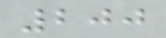200
